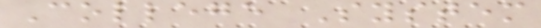College System
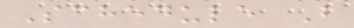Schedule B
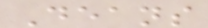Deans
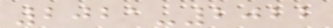2021-2022
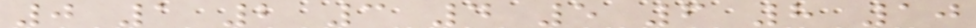0 1 2 3 4 5 6 8 10
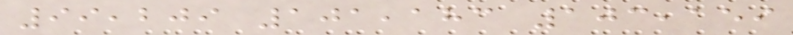99,209 101,183 103,159
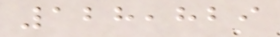128,829
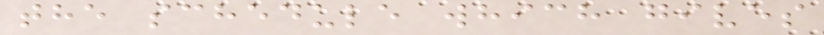the schedule which gives
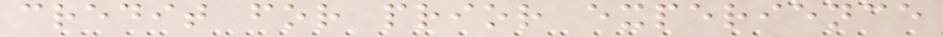credit for prior experience
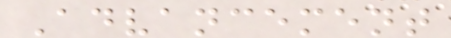Advancement
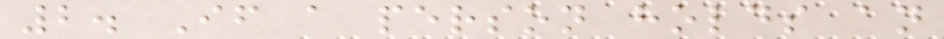2. If a person holds an
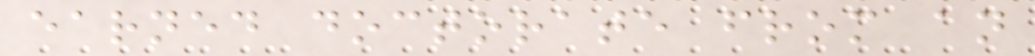earned doctorate from an
